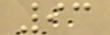93
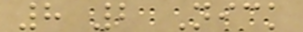8 2 Nick
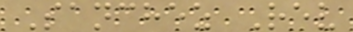Sanchez Rev
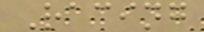Racing
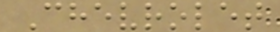Chevrolet
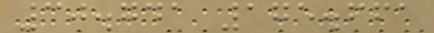30.741 175.661
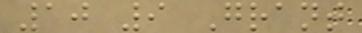10 9 Grant
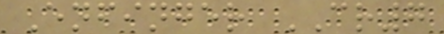Enfinger CR7
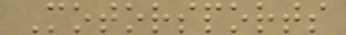Motorsports
